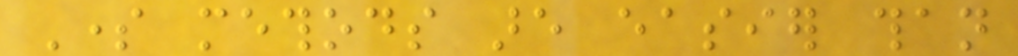Some methods are easier than
